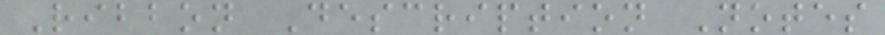Ribbon Description Notes
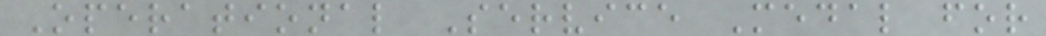Operational Service Medal for
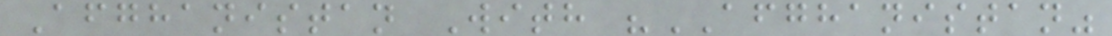Afghanistan With "AFGHANISTAN"
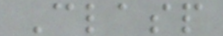Clasp
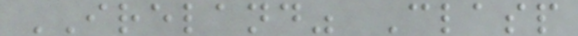IRELAND" Clasp
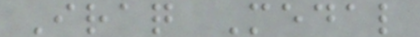Iraq Medal
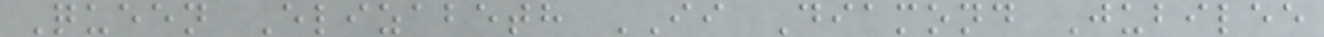Queen Elizabeth II Diamond Jubilee
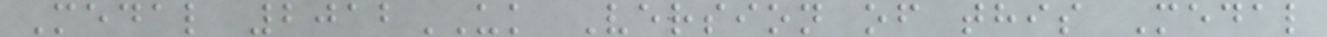Medal 2012UK Version of this Medal
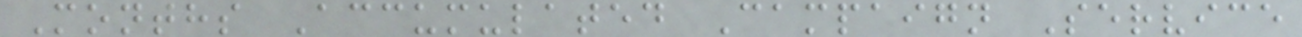Months Accumulated Campaign Service
